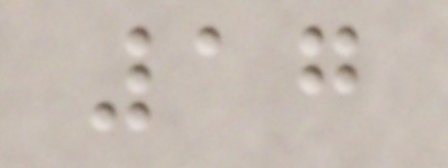17
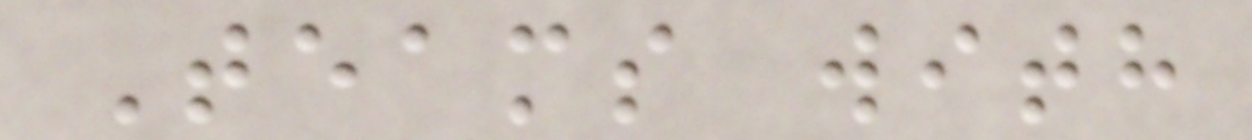Teams with
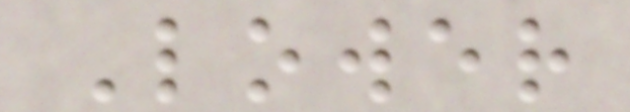Lower
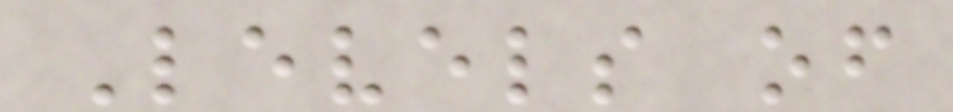Levels of
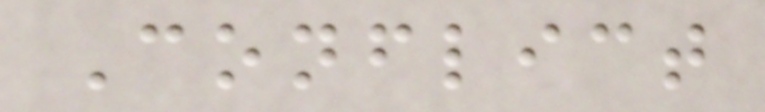Conflict
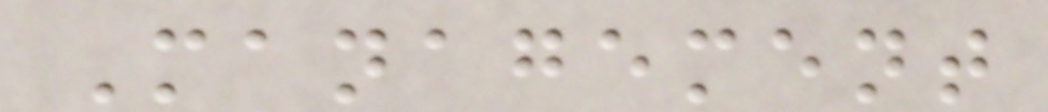Management
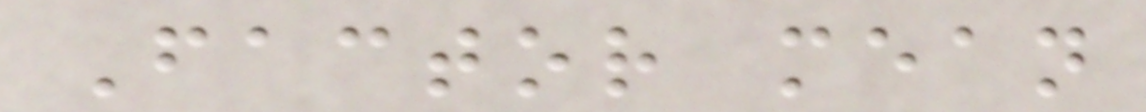Factor mean
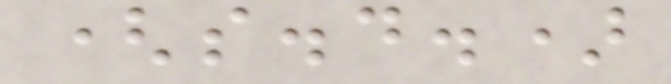(s.d.)
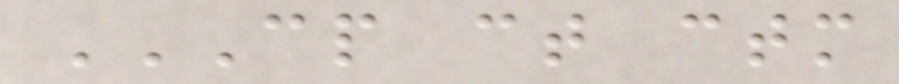CP CT CTM
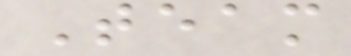Team
